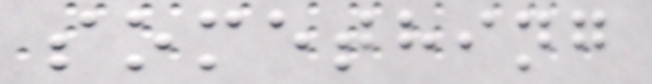something
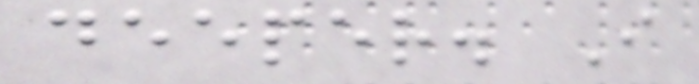deeper. I
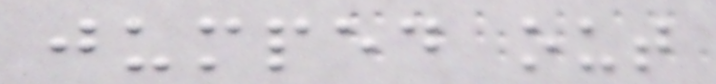jumped out
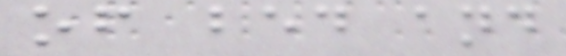of bed and
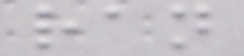ran
